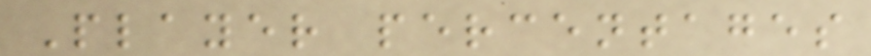Player percentages
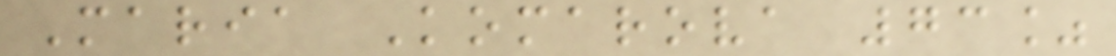Maria Komarova 73%
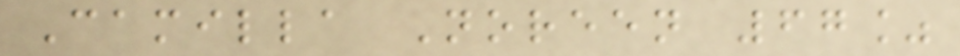Camilla Noreen 67%
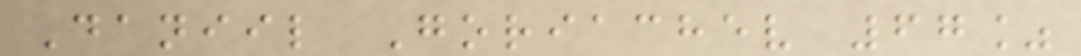Daniil Goriachev 67%
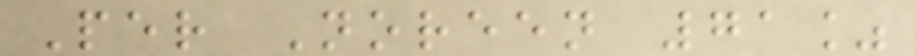Per Noreen 71%
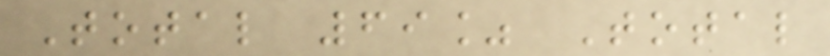Total 69% Total
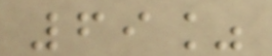69%
